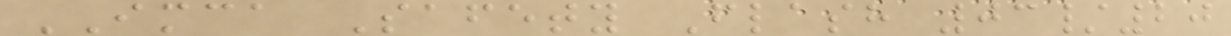IMCA Safety Flash 03/20
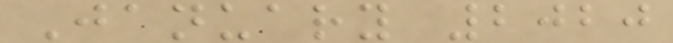January 2020
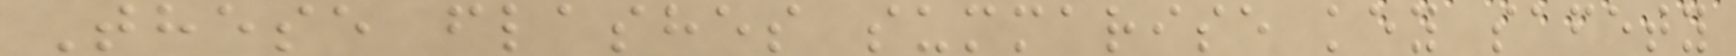These flashes summarise key safety
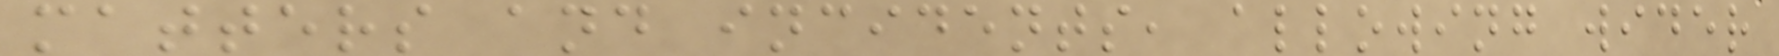matters and incidents, allowing wider
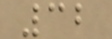32
